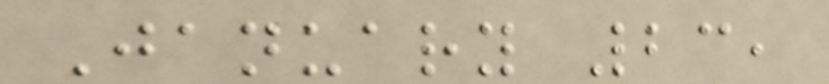January 23,
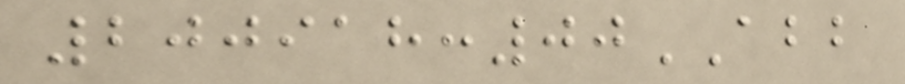200918:00ABB
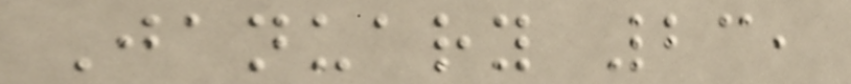January 23,
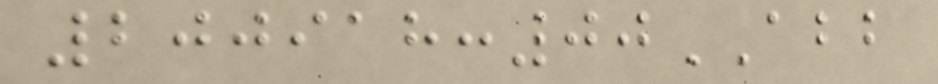200918:00ABB
